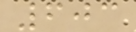603
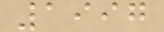1997
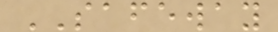SAFEWAY
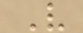V
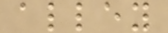alley
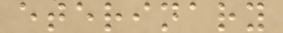eterinary
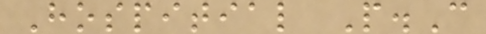Hospitial P.C
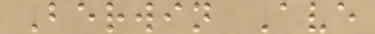Berwin Ave
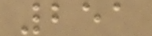251
